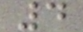4
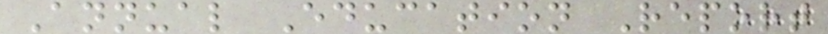Annual Education Report
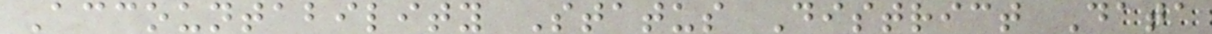Accountability Status District Data
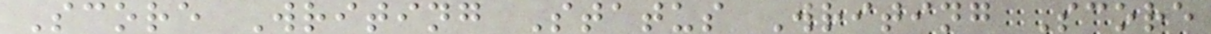Score Writing Status Writing Score
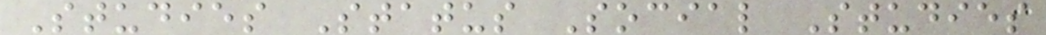Studies Status Social Studies
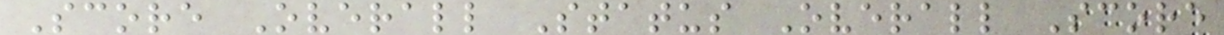Score Overall Status Overall Score
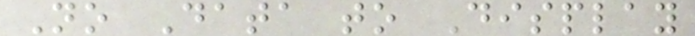No Data to Display
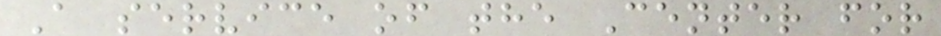A service of the Center for
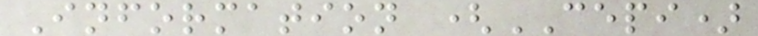Information (CEPI)
